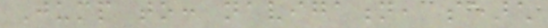Jump to: navigation, search
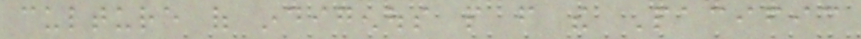culture of indigenous people from the Pacific
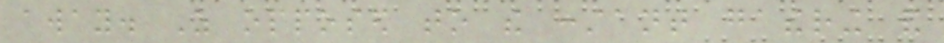away. As opposed to the constant gathering and
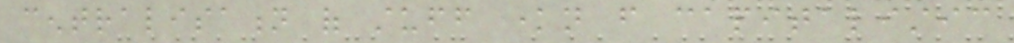centralisation of stuff known from capitalistic
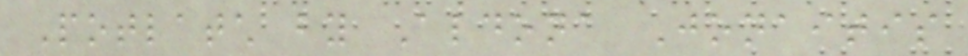Potlatch by Aldona Jonaitis
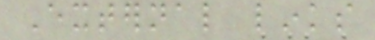External links
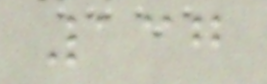137
